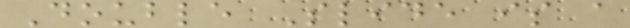Double Slide is a
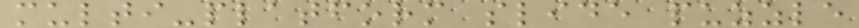multi-platform slide puzzle
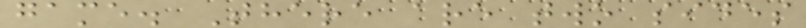game. There are two sides
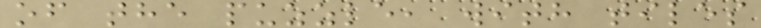of the puzzle, with tiles
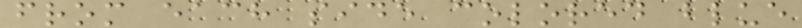from each side colored blue
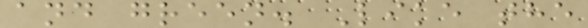and green. Like the
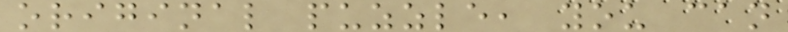original puzzle, you can
